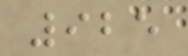925
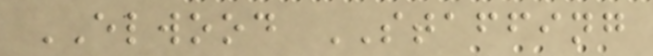ELWOOD STAFFING
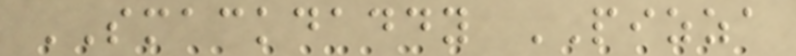SMACKDADDY PIZZA
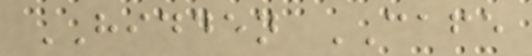HIDDEN CAFE
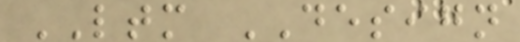LTM DESIGN
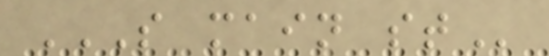S MAIN ST
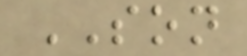SON
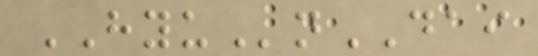HYUnDAI
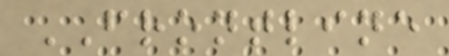FRONTLINE
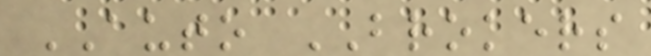AUTO BROKERS
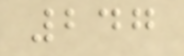247
